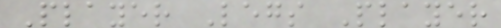Player Legs Player
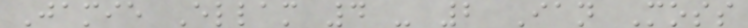Jamie Ellam 4 - 2 Ian Moss
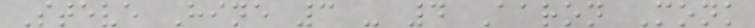Steve Hine 3 - 4 Aaron Monk
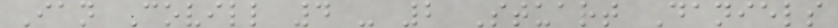Ian Covill 4 - 2 Stuart Daniels
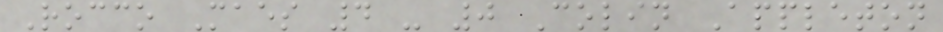Rocco Maes 4 - 0 Colin Appleton
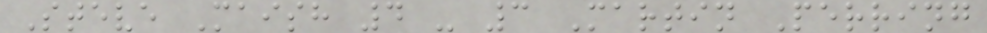Steve Maish 4 - 3 Martin Perring
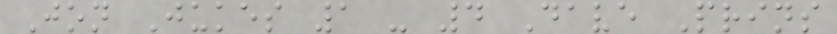Jon Jukes 1 - 4 Dave Prins
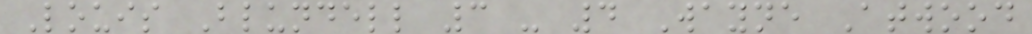Louis Blundell 3 - 4 Wayne Atwood
